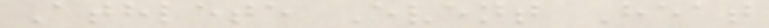Athlete Event Heat
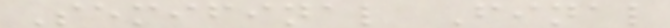Semifinal Final
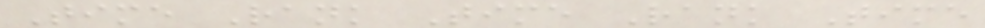Time Rank Time Rank Time
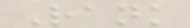Rank
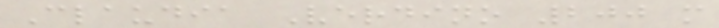Claudia Verdino 200 m
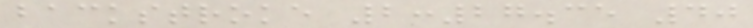backstroke 2:27.35 40
